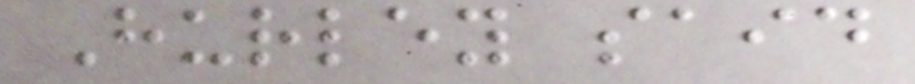Hurley said
